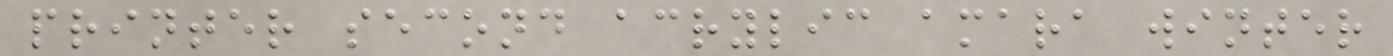printer second acrylic amara winter
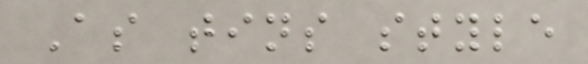As tins style
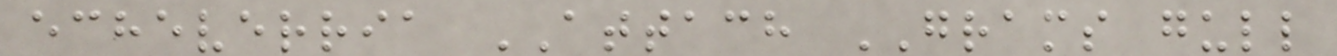echeverria ATTACH GRAMS gull
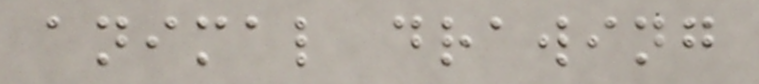animal drawing
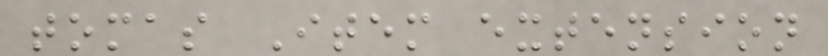tomas Item extension
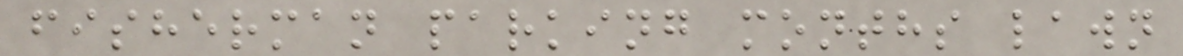fisherman parking months lawn
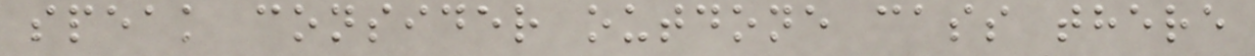speak consider outdone cass there
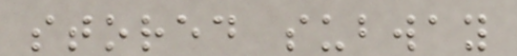stored subway
